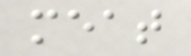meat
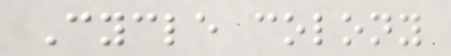Cycle colony
